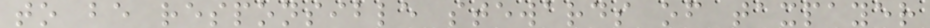to be responsible stewards of taxpayer
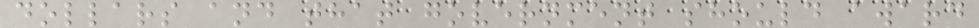dollars and that government should award
